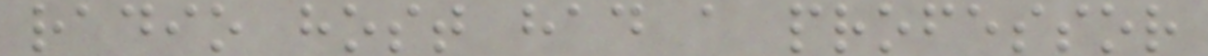radio host had a professor
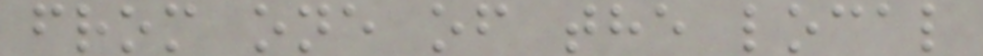from one of the local
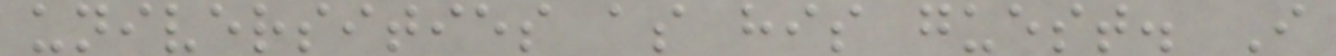universities as his guest. I
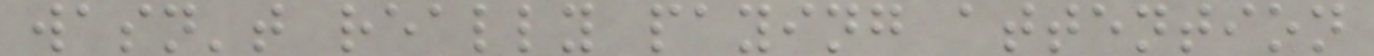wasn't really paying attention
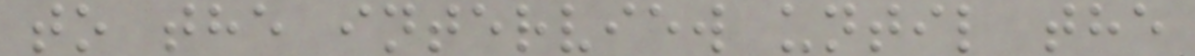to the interview until the
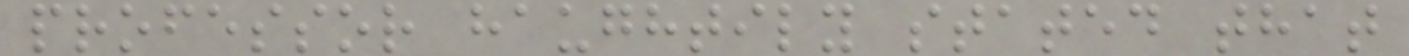professor haughtily stated that
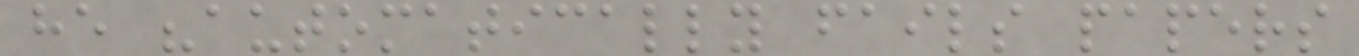he "automatically fails papers
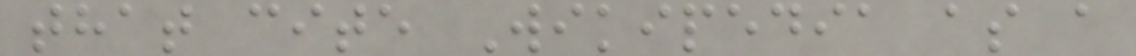that cite Wikipedia as a
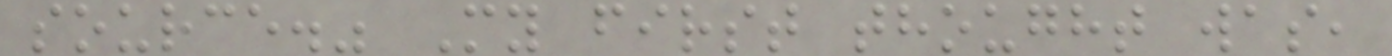source." My first thought was,
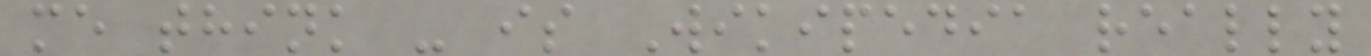me think - is Wikipedia really
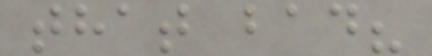that bad?
